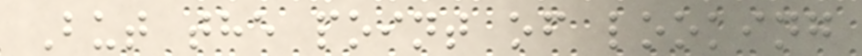But the point of looking
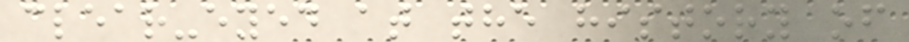clear-eyed at the history of
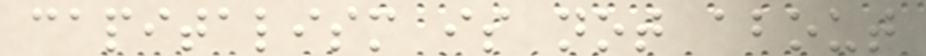capitalism is not about
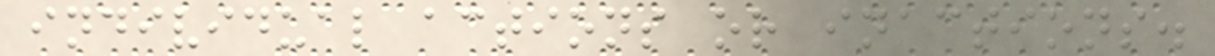individual actions or inactions.
